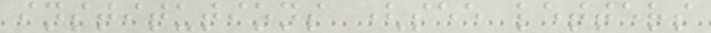institutions (see letters
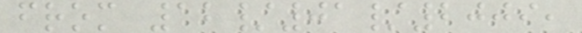from 12/01/2009,
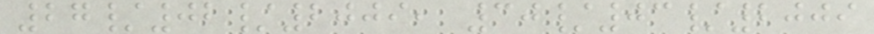27/02/2009, 30/03/2009
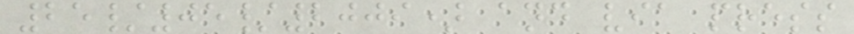25/05/2009) and via press
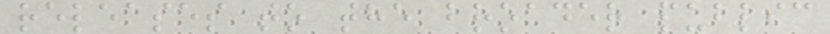releases to the broader public
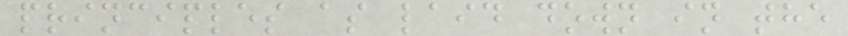principles as laid down in the
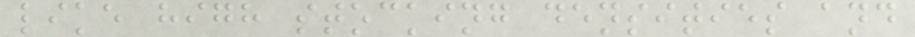like high stocking densities and
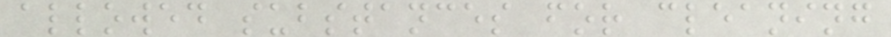allowed substances for cleaning
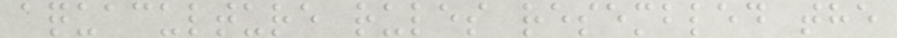aquaculture rules resembled the
